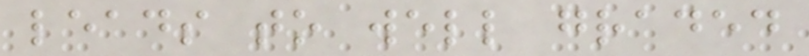leads to well graded
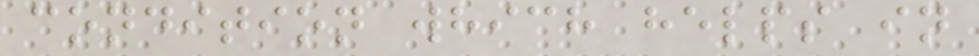condition which helps in
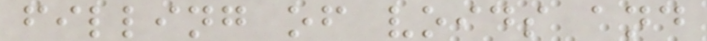filling of voids and
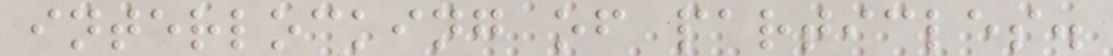interlocking of particles.
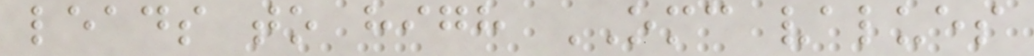leads to high OMC values
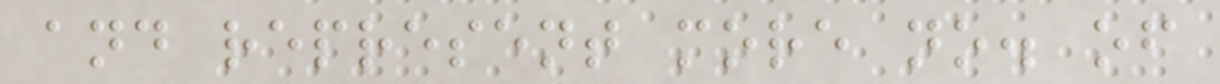and represent more no. of
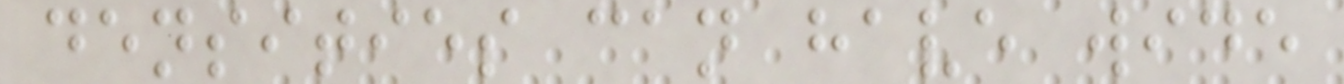densities can have wide
